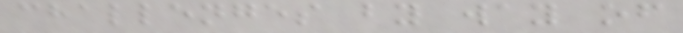challenges by way of
